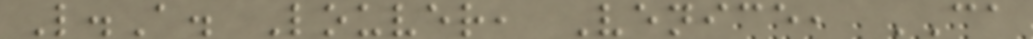L.A. Louver, Venice, CA
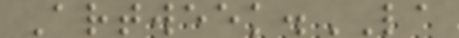Artweek.LA
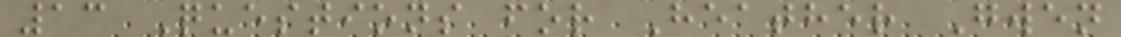13 Questions for Heather Gwen
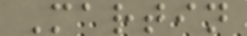Martin
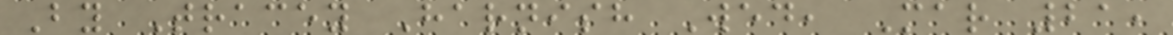By Tracey Harnish Wed, Mar 21,
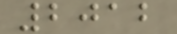2012
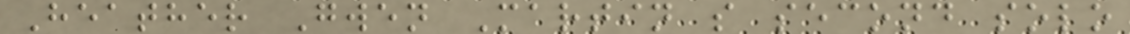Heather Gwen Martin s second solo
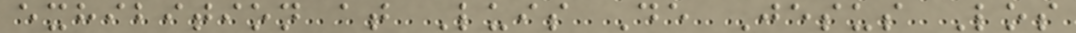exhibition at Luis De Jesus Los
